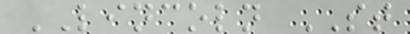LINCOLN ST
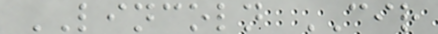LINCOLN CIR
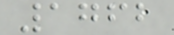1762
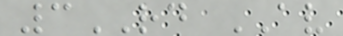3RD AV
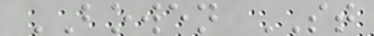BOWEN ST
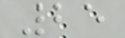25
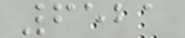6521
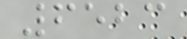6523
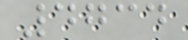4734
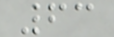63
